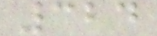324
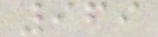969
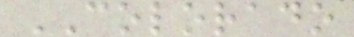COLORADO
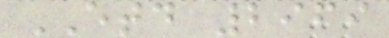ETD 2969
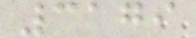3179
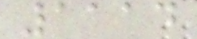1114
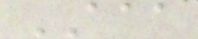AAA
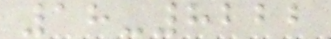18-8222
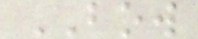BOW
